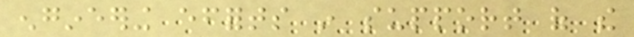engineering efforts in support of the
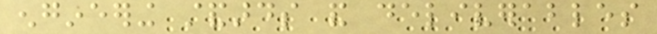engineering standards and deliverables
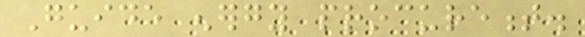Guide energy procurement.
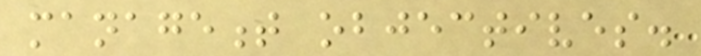management objectives.
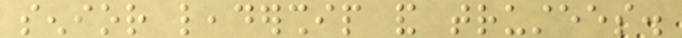senior leadership and trustees.
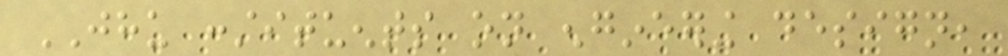JHU constituents on engineering design,
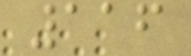116
